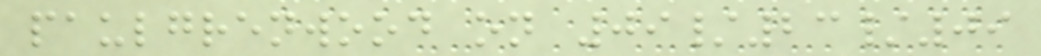paulgrenwood on 09/23/09
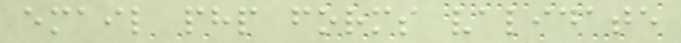email php forms validate
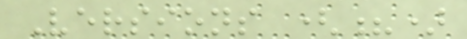Versions (?)
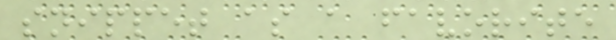snippet as a favorite
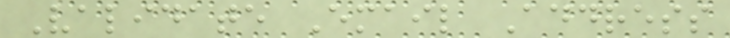Validate Email Address
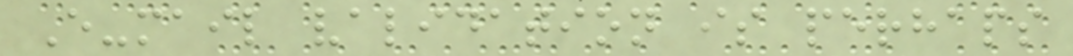E-mail validation is perhaps
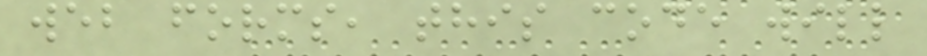web forms, this code will
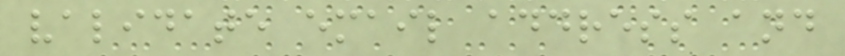validate email address and
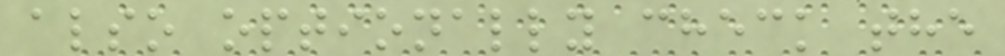also optionally check the
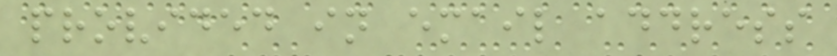provided in email address
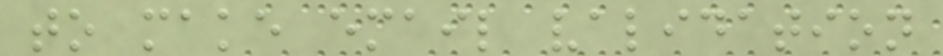to make email validation
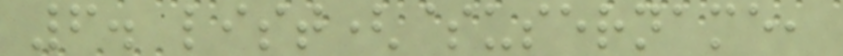6. list($username,
